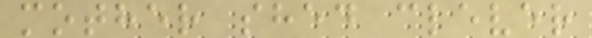mother shed clever
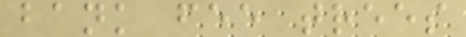bank fee trees
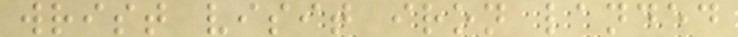wrist visit iron landed
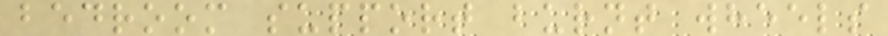bedroom support burnt wheels
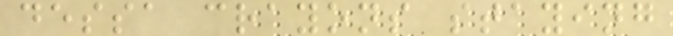dessa crayons staying
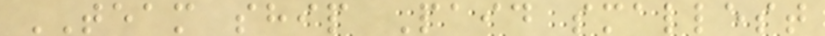TEAM ship Paid smallest
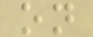on
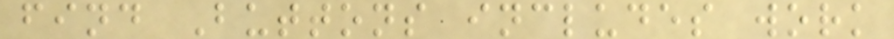find Buttons includes work
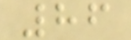86
